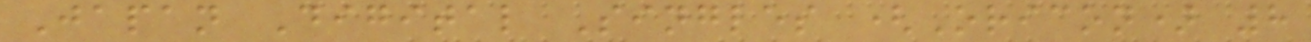Japan Digital Singles (Oricon) 8
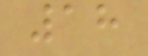18
